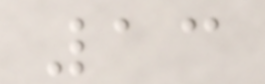13
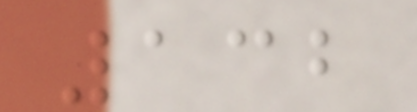132
